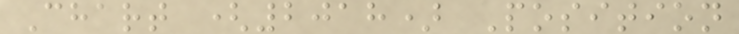Chart (2018) Position
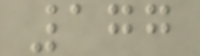177
